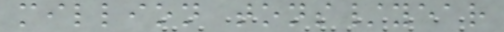million tons/year
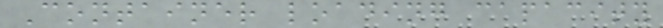Container loading capacity
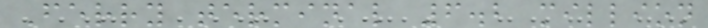Ferry terminal 6.2 million
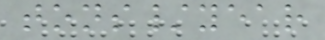tons/year
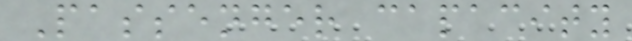Passenger capacity
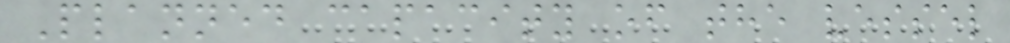Planned capacity of the vessel
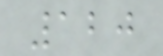120
